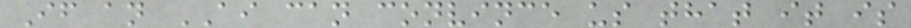If an AI can convince us that it is
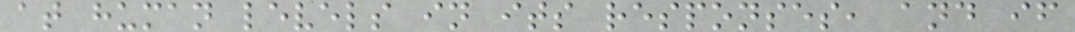at human levels in its responses, and if
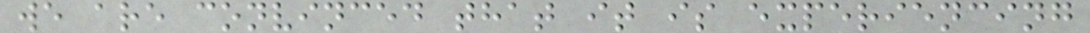we are convinced that it is experiencing
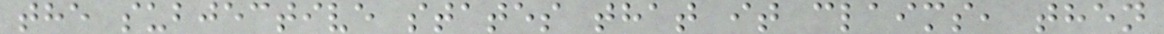the subjective states that it claims, then
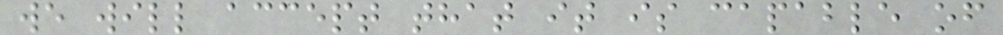we will accept that it is capable of
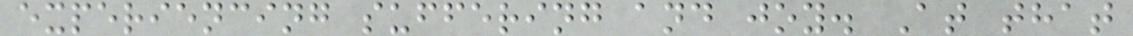experiencing suffering and joy. At that
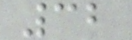32
